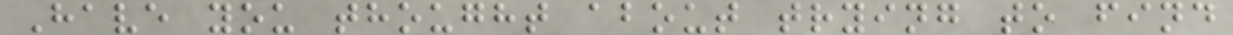Have you thought about trying to find
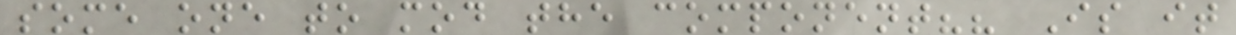some one to mod the component?? Is it
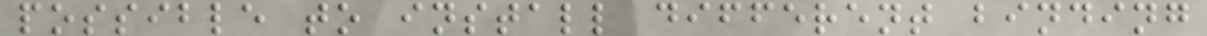possible to install different binding
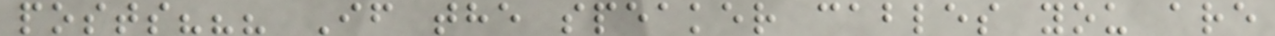posts??? If the speaker cables you are
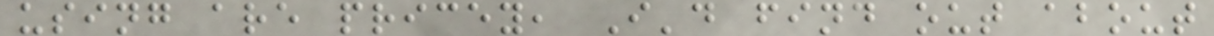using are pricey, I'd find out about
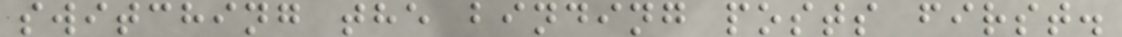switching the binding posts first.
